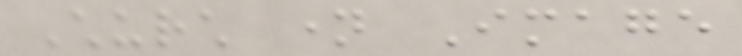Church name Image
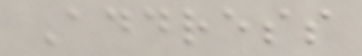Address
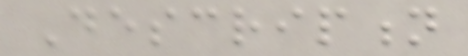Description
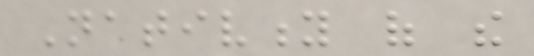Nativity of the
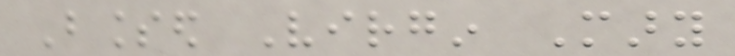Blessed Virgin Mary
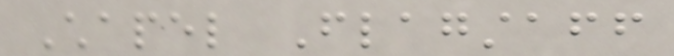Chapel Flagstaff
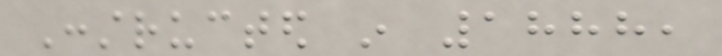Constructed in 1888,
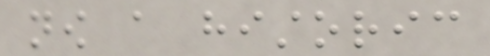now a historic
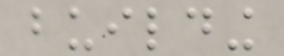building
